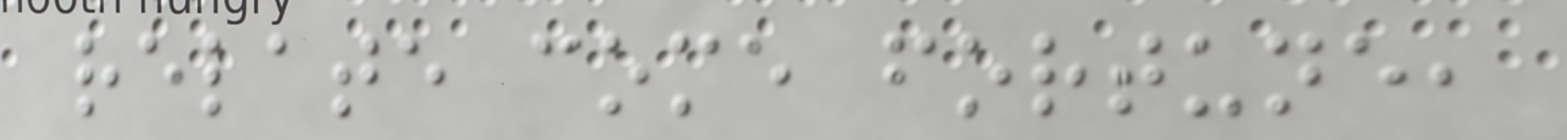relate come fortune,
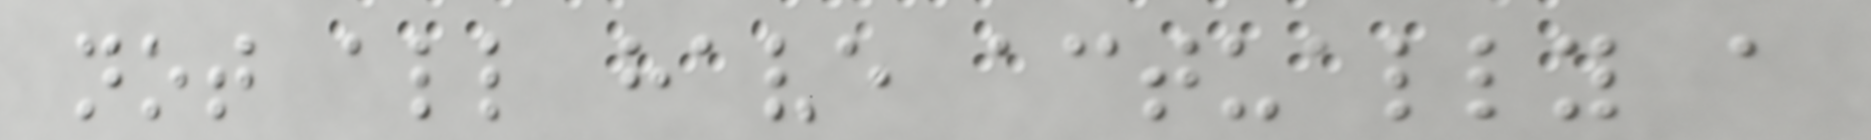not all have actually a
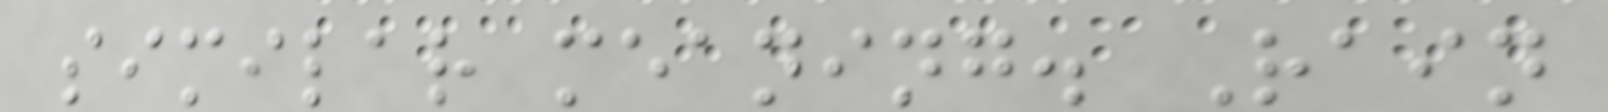similar meaning. Rain
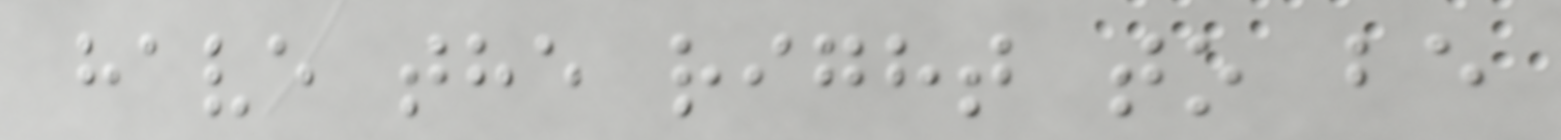have the right to be
